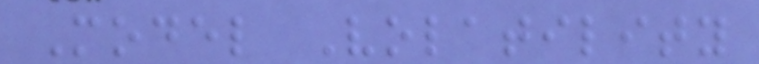Model Volatility
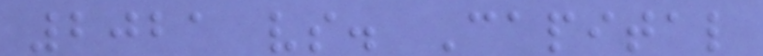2021 vs. Capital
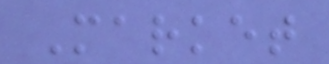Market
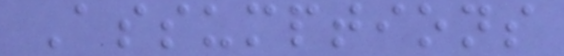Assumptions
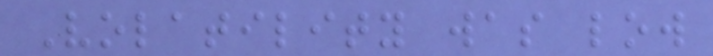Volatility was low
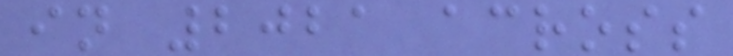in 2021 across
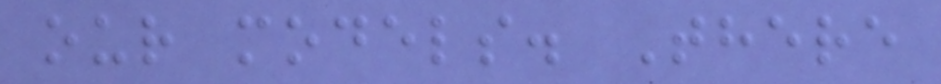our models. There
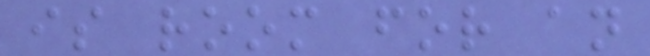is room for an
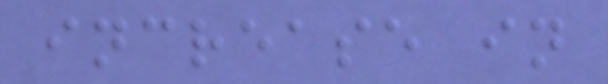increase in
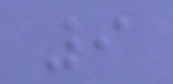9
